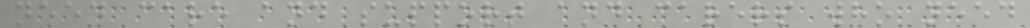need care and support and carers who need
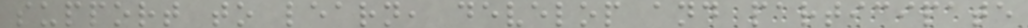support to learn, develop and participate
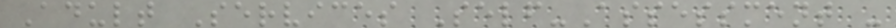Adult Services Self-Assessment -
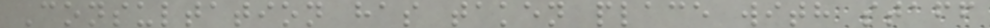Consultation has taken place with staff
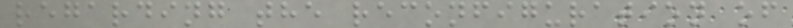regarding the reconfiguration of
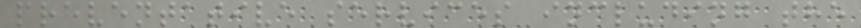preventative services including the
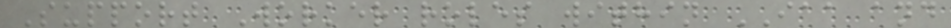Support Worker roles within IAA and
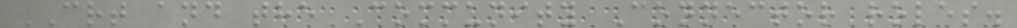CRT and the Community Connector roles.
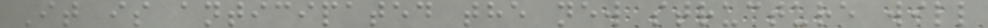It is anticipated the new structure will
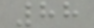88
